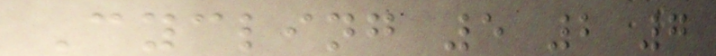Cycling 5 2 7
